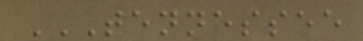TENNESSEE
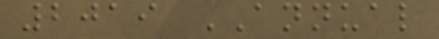2019 ANNUAL
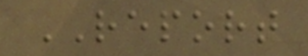REPORT
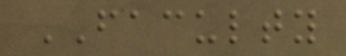FACULTY
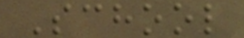School
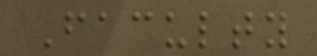Faculty
